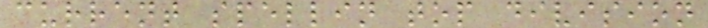current spellin top division
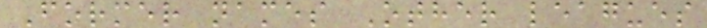Former names Other leagues
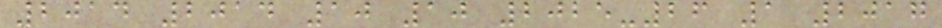2014 2014 10 10 2025-26 1 2017
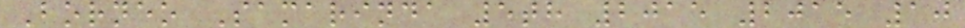Borneo Samarinda 5th 2015 2015 10
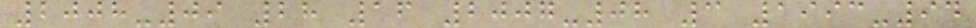2008-09 28 16 2007-08 3 1993-94
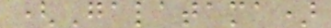(Galatama)
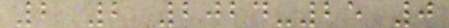2 2 2024-25 0
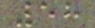58
